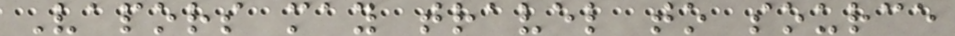Vapors may travel to source
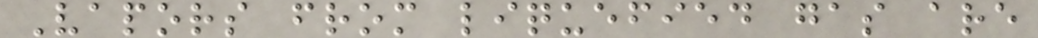Vapors from liquefied gas are
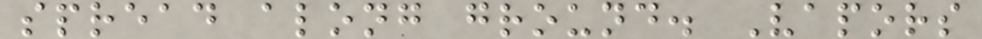spread along ground. Vapors
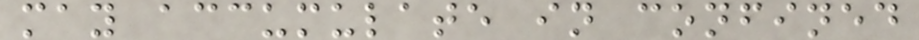may accumulate in confined
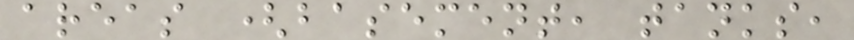areas (basement, tanks,
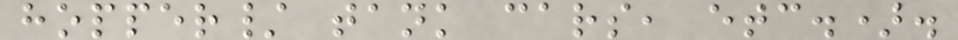hopper/ tank cars, etc.).
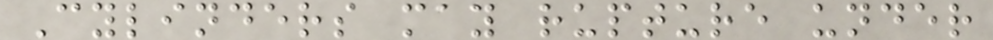Cylinders may rupture under
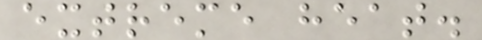extreme heat.
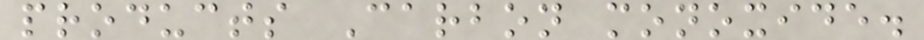products Carbon monoxide.
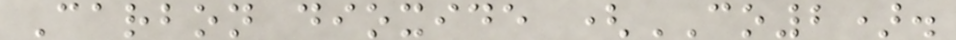Carbon dioxide (CO2).
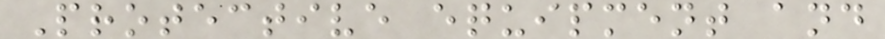Protective equipment and
